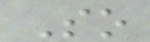So
